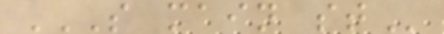S MAIN ST
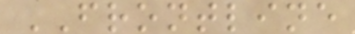FRONTLINE
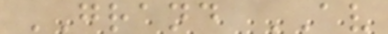GRAND AV
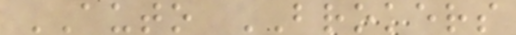AUTO BROKERS
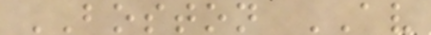BOSTON AV
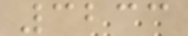3233
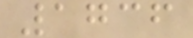1736
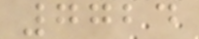7724
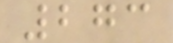273
